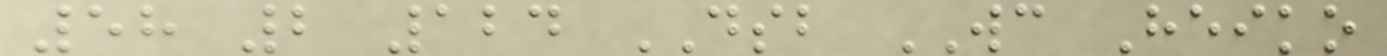58 2 124 DSB WC Heiko
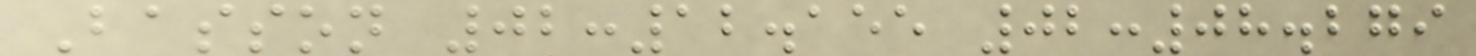Basson 02:12.155 02:08.279
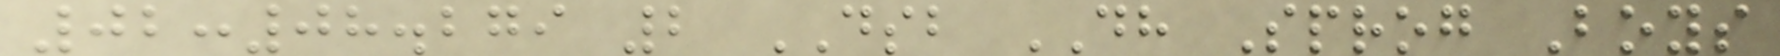02:08.279 2 DSB DH Sprog Boys
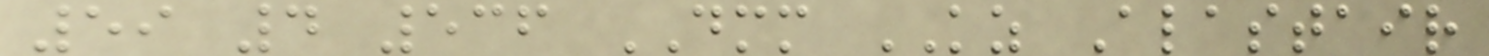59 4 536 DMM KZ Alastair
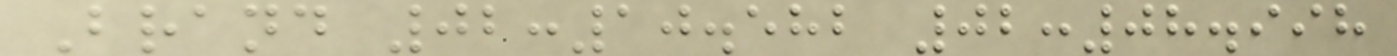Brand 02:10.582 02:08.998
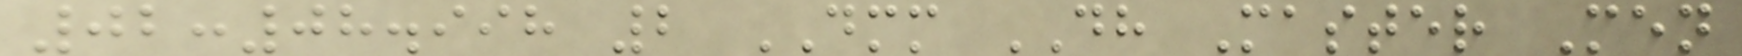02:08.998 2 DMM DH Master Men
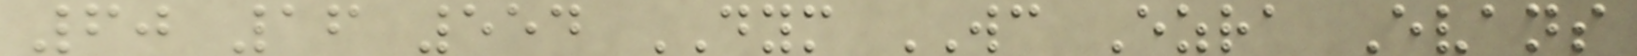60 16 554 DYM WC Ezra Evans
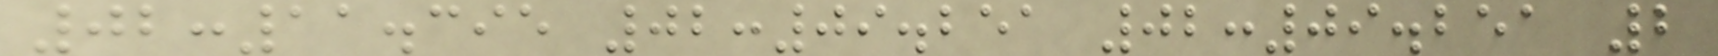02:11.395 02:09.251 02:09.251 2
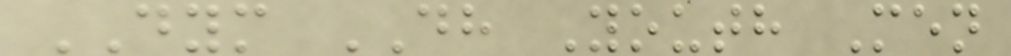DYM DH Youth Men
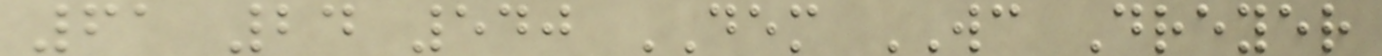61 24 540 DEM WC Dreyer
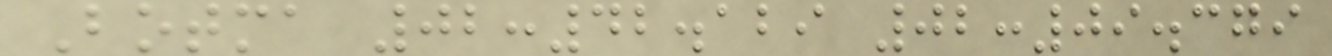Botma 02:42.129 02:09.379
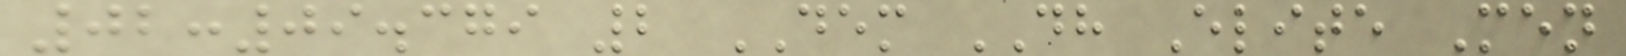02:09.379 2 DEM DH Elite Men
